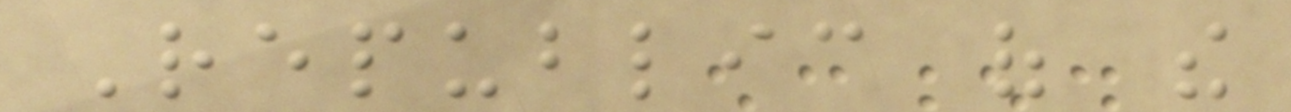Republic of the
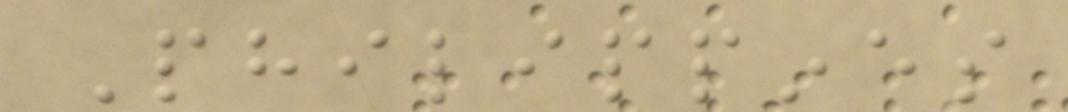Philippines
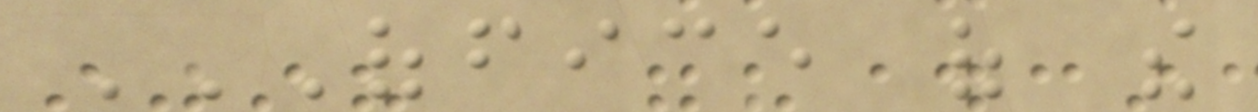OFFICE OF THE
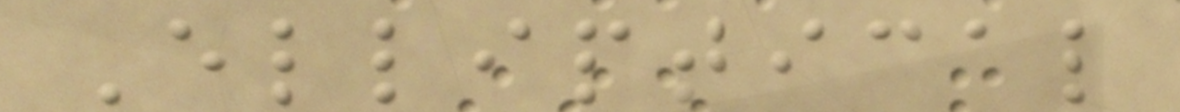Elliptical
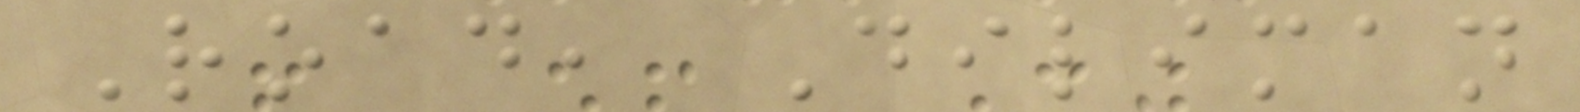Road, Diliman
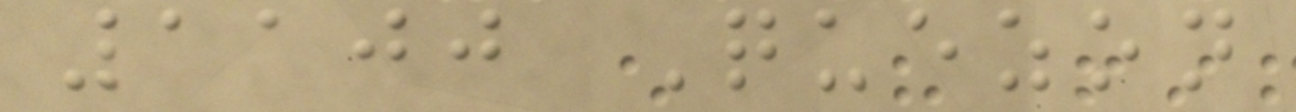1100 Quezon
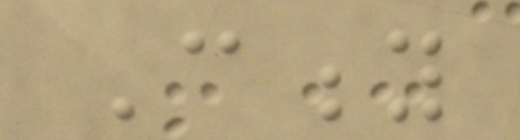City
